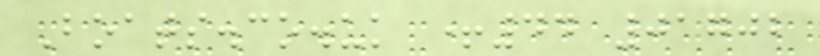Boats.co.uk +44 01702
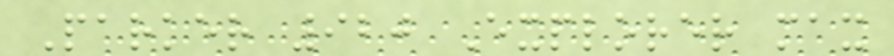Parker 920 Explorer max
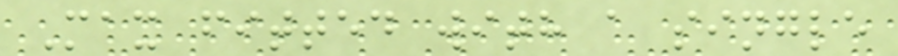Max fitted with a single
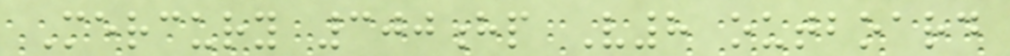Mercury 300hp V8 outboard
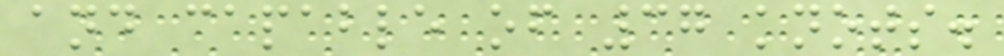and capable of 37 knots.
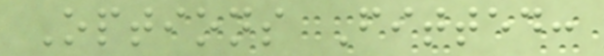Options Fitted:
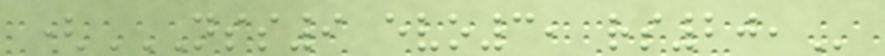(NSS9 EVO3, RS20,
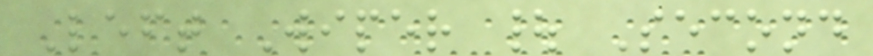Left Wiper | Second
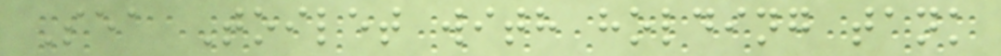Sea Toilet with holding tank
